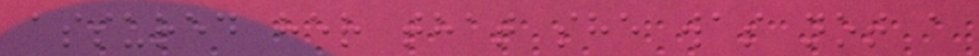assured her that she was not a
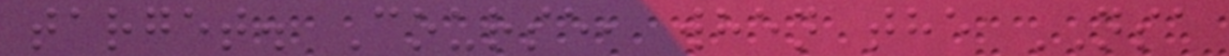target. Course, when the NSA
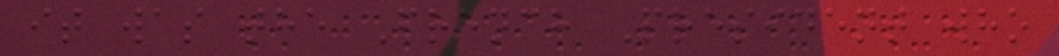it was the French President who
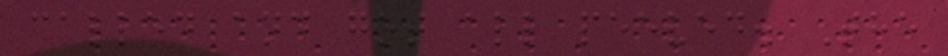called and got all peeved. The
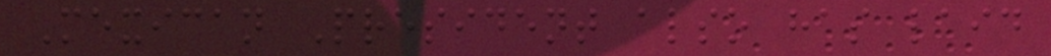Mexican President also has laid
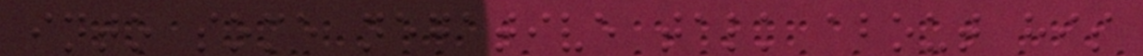into some negative talk about his
